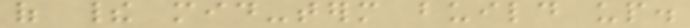of their mid-term build up.
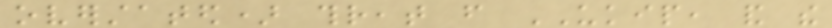overstated) threat from UKIP, and the
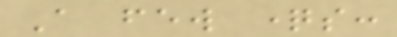A few questions:
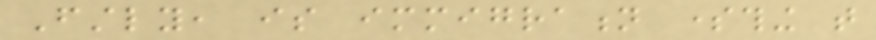Firstly, is immigration something that
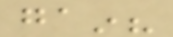gain?
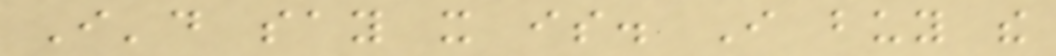I'd say it is. I buy the
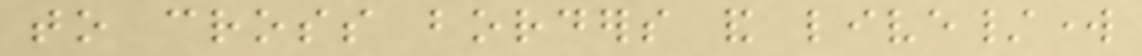to cross borders and live/work
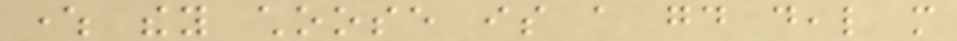where they choose is a good deal more
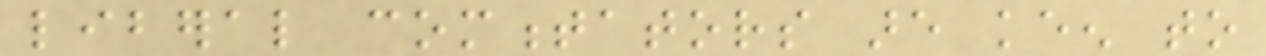liberal commentators are keen to
